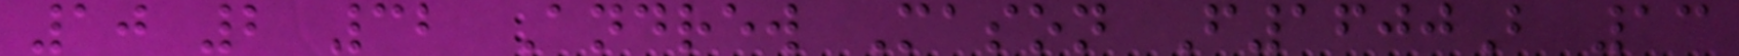10 2 32 Andrew Mason F1600B 13
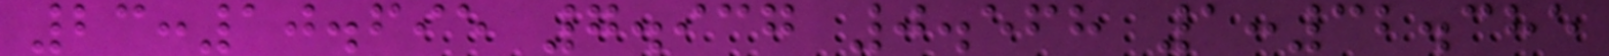23:10.695 7.937 0.568 1:32.385
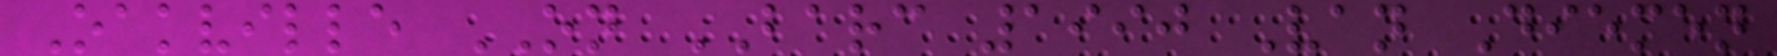Oakville ON BARC 1990 Van Diemen
